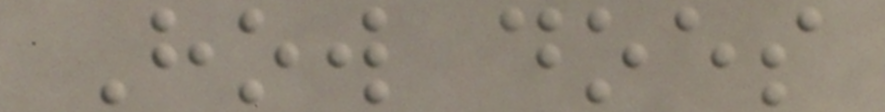How does
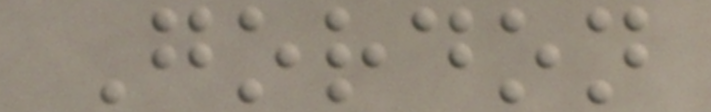Gordon
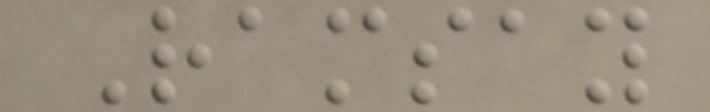Ramsay
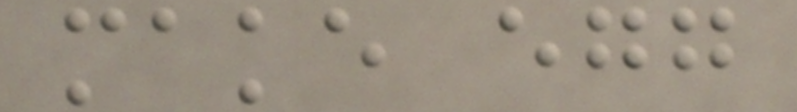make egg
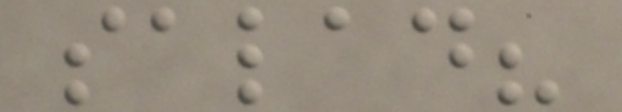salad?
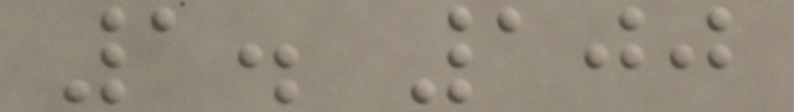1. 100
